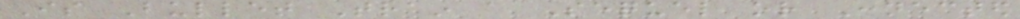Is Bullet Train a Sequel or Connected
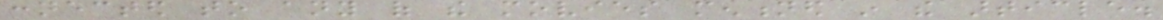connected to any of the movies mentioned in the article.
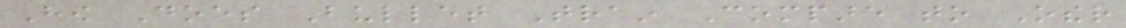How Does Bullet Train Compare to Other
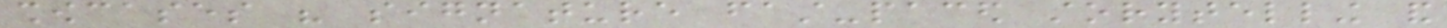showcases his signature fast-paced storytelling and
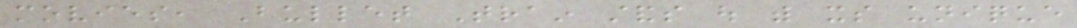movies, Bullet Train stands out with its unique
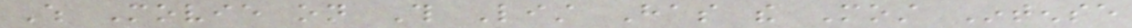Which Movie on This List Has the Most Intense
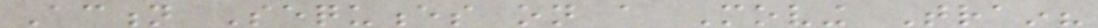Action Sequences on a Moving Train?
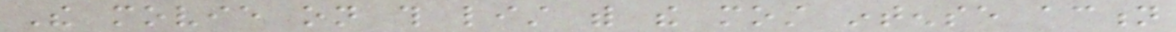The movie on this list with the most intense action
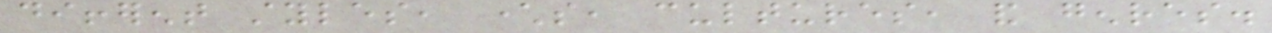different styles, characters, cultures, and genres.
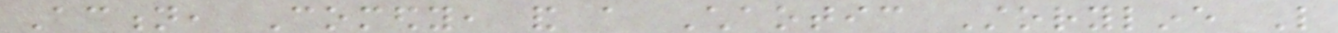Action, Comedy, and a Chaotic Storyline Like
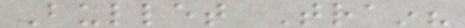Bullet Train?
